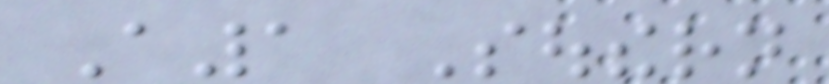A1 Southern
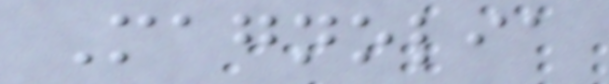Magnolia
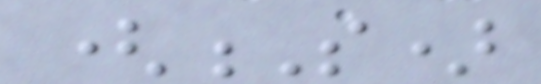(S)
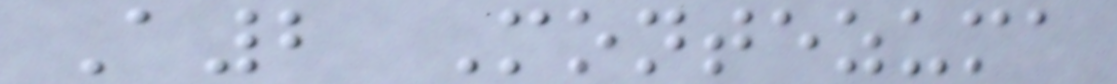A2 Montezuma
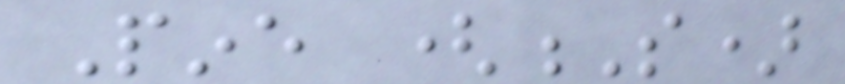Pine (S)
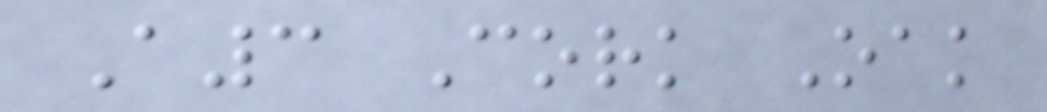A3 Cork Oak
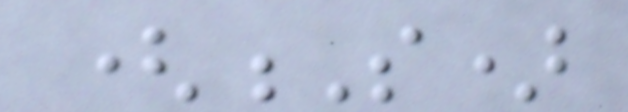(S)
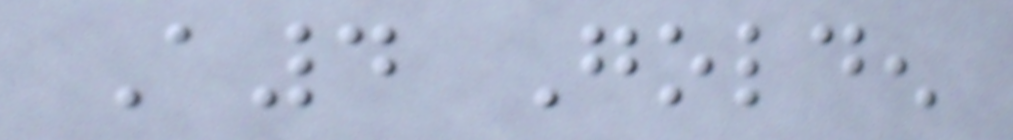A4 Golden
